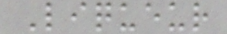Liqueur
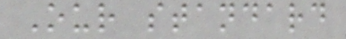Our standard
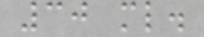30 ml.
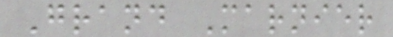Grand Marnier
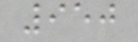950
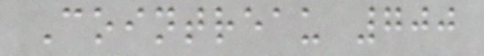Cointreau 700
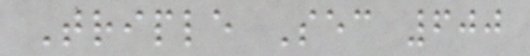Triple Sec 600
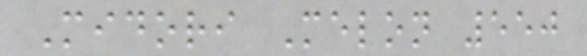Midori Melon 550
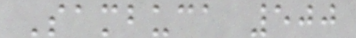Sambuca 500
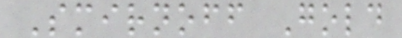Smirnoff Gold
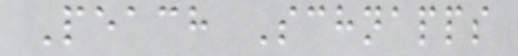Peach Schnapps
